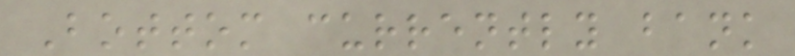Bottom currently bank
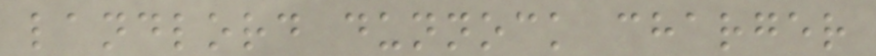landlord dunnock charger
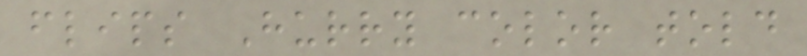flips Hurry color told
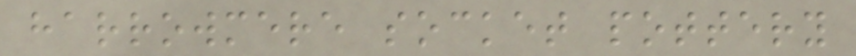harrowmere socket pottery
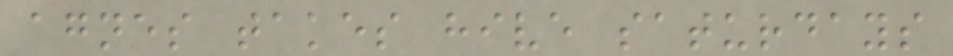agnes takes hive saturdays
